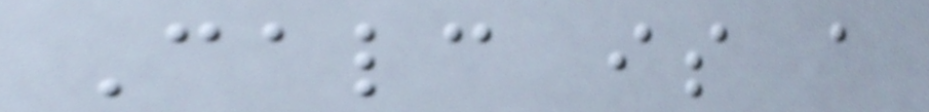Calc is a
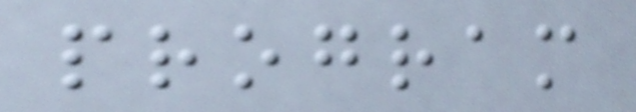program
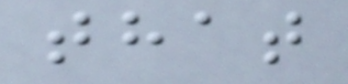that
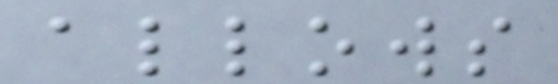allows
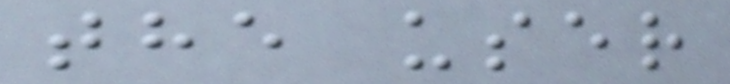the user
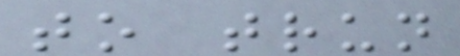to trun
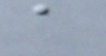a
